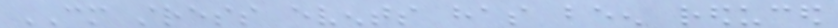CM stress events has been reduced
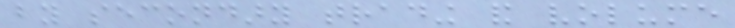by secondary trading and volume
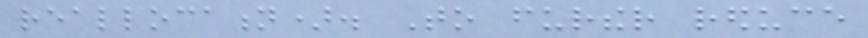reallocation). To further reduce
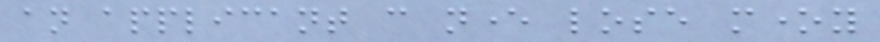an applicant can never lose money
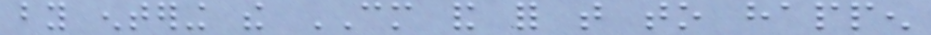by entering the CM and for that to happen
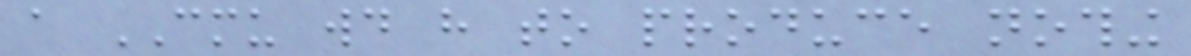a CMU would have to produce nothing
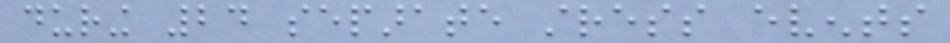during 24 separate stress events
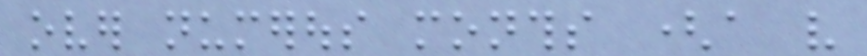over numerous months (a very
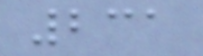231
